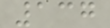137
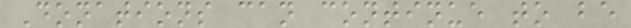Donations can continue to be
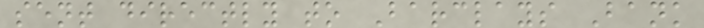sent directly to Barclays Bank
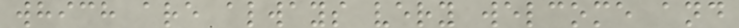which are always very welcome and
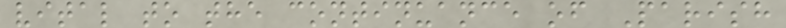vital to the continuance of Parish
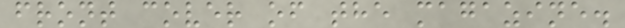front cover of the magazine.
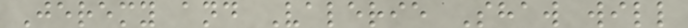Jeremy and Valerie Shaw will
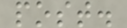post.
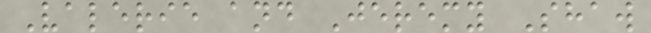Valerie and Jeremy Shaw
